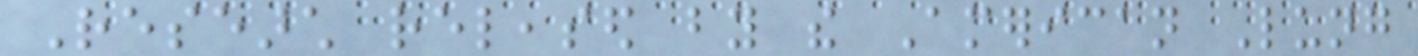Research released by the American Lung
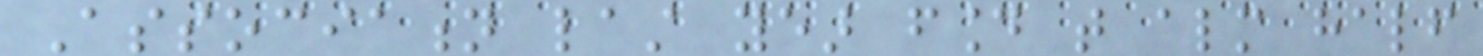Association last year found that almost half
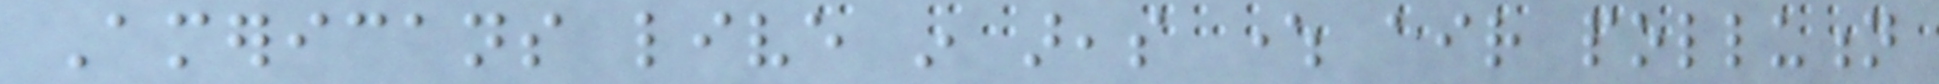Americans live in areas where air pollution
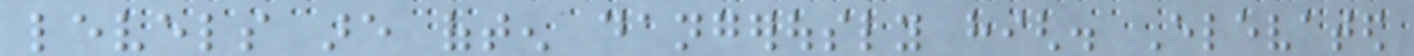levels are often dangerously high. Elevated
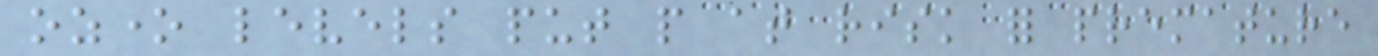ozone levels put people at risk for premature
